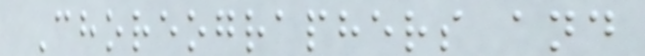Choreographers and
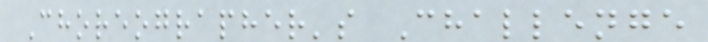Choreographer's Challenge
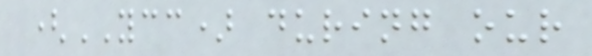(YCC) during our
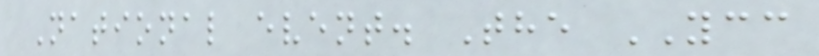National event. The YCC
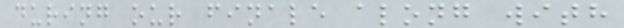during our finale along with
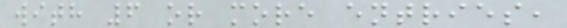with 6 or more entries,
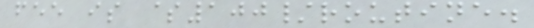fee is $100/routine.
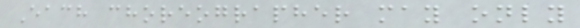Each choreographer may only
